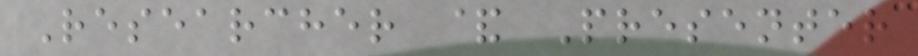Researcher & Presenter
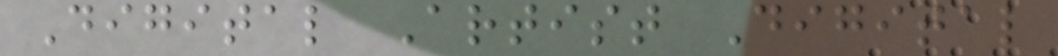Digital Artist Digital
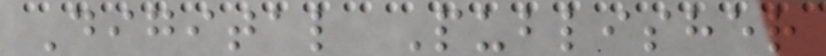Digital Publisher
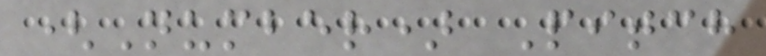(Number) Pitch
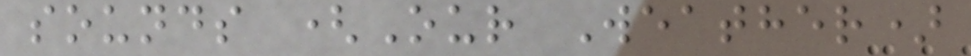sounds (Our Weather)
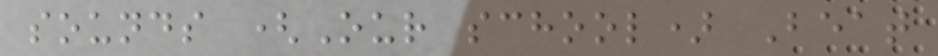sounds (Our school) Beat
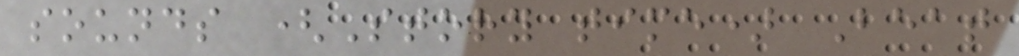sounds (Story time) Beat
